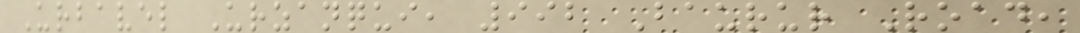Urbavel Urzanqui, 992 Baurur Road,
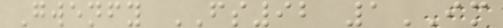Gwenfy FS92 1IM
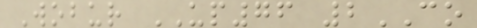Wobur UP76 2CO
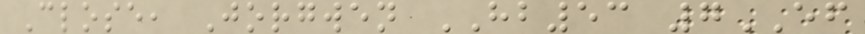Close, Jorgwen HB53 7EF
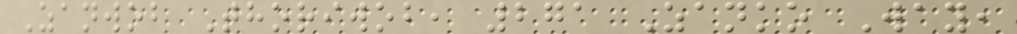Zanwob Thoriwob, 271 Zanko Way,
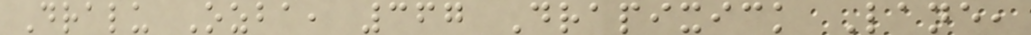Dralu Ozba, 367 Drapixick Lane,
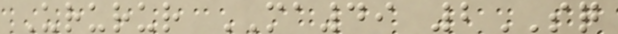Ururur MA49 2SQ
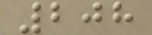208
